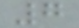7
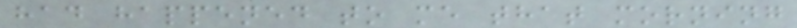had happened to me that morning
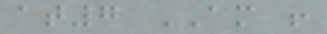at7 AM !
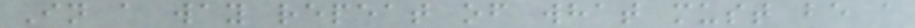In a way repeat of what must be a
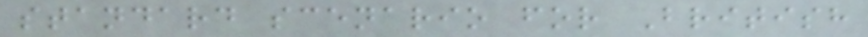standard scenario for British
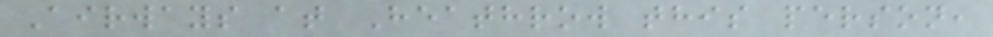Airways at Heathrow this person,
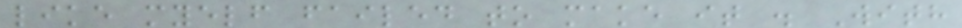like myelf failed to make it . With
